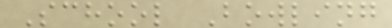School Bowling
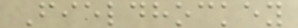Fieldhockey
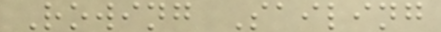Rowing Sailing
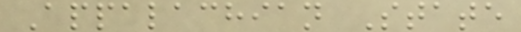Appalachian State
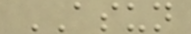ASUN
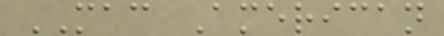MAC American
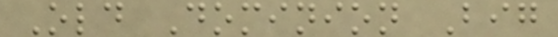Old Dominion Big
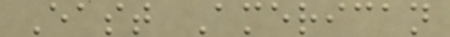East American
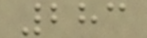283
